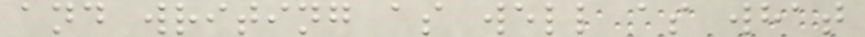and writing as well as what
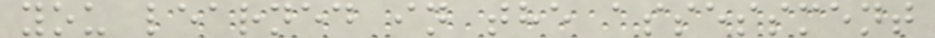you learned in the assessment
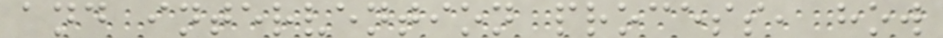and intervention process, how
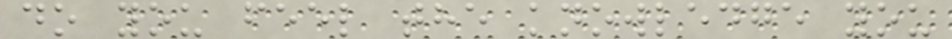do you feel the knowledge you
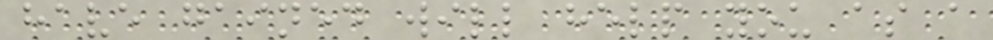have gained will help you as a
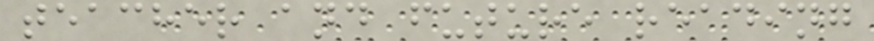teacher and future reading
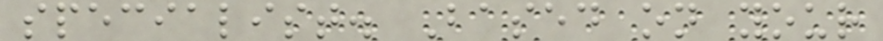specialist. Based on your
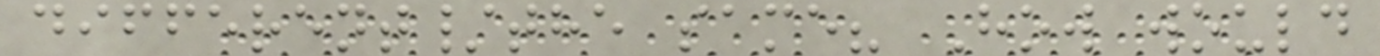different/the same? How would
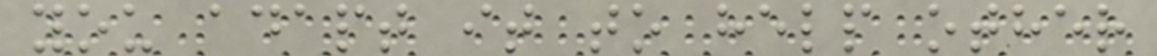you adapt it to help other
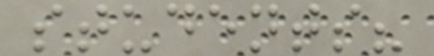students?
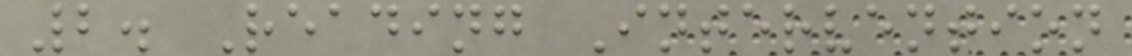2. Reading Intervention
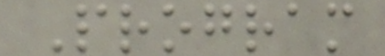Program
